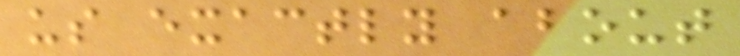us exactly about
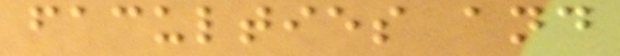faculties and
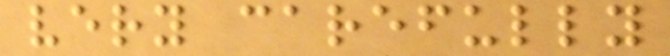very carefully
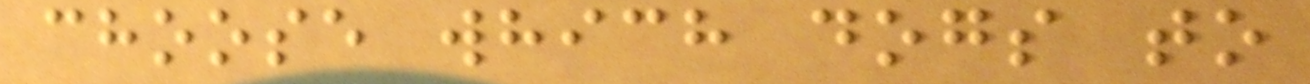choose which dogs to
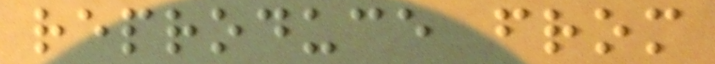reproduce from
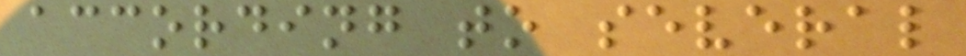according to several
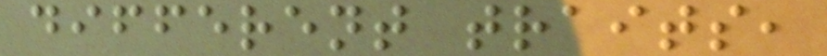different traits,
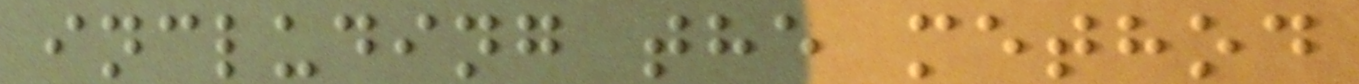including the method
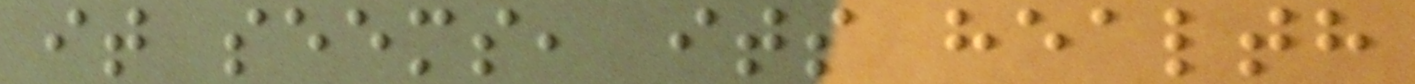it seems, its health
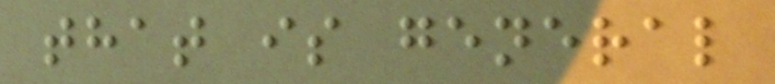that is general
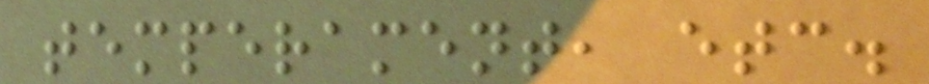temperament, etc.
